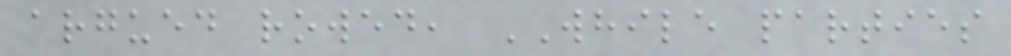argued rowed, WHILE parties
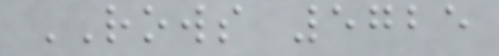ROWS 5725
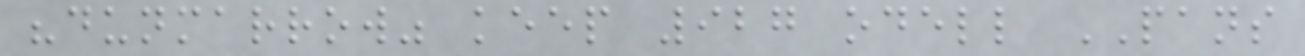"dunmarrow" keep 927 odell PANS
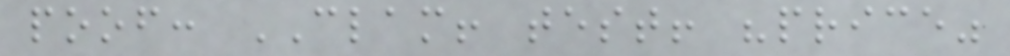poof: CLAM! test! "price"
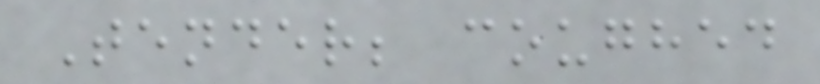Tender; coughed
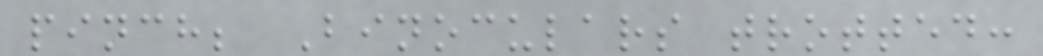pinch; Binoculars trotted:
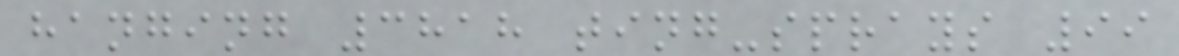hanging 3818 ting-sprays 99
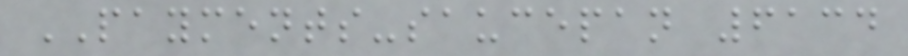PAYMENTS-saucepan 6134
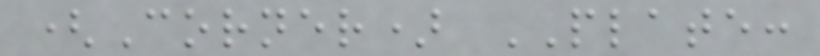(Corner) PLATE:
